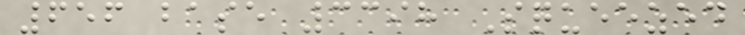656 base 3398 Squeezed
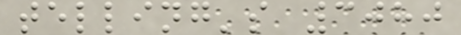telling's 3080
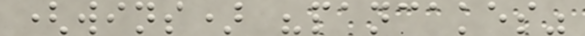(wins) "pancakes"
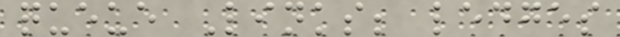queue Links; ledges
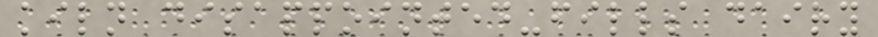kiln disappointed-fills dairy
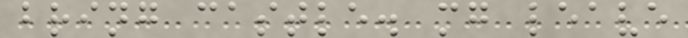bring castle. mg leave
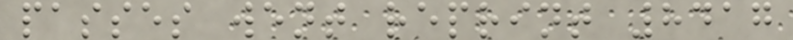passes went reprint 8417
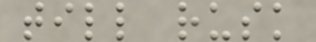till rusk
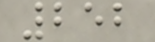252
